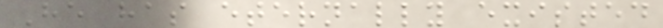He has eternally existed
